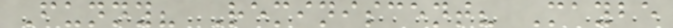Funny? Reminiscent? Maybe
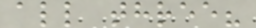all three?
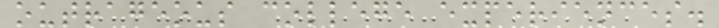outrageous college experiences.
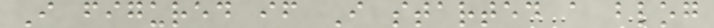I figured if I started a blog
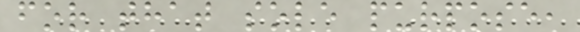for that sole purpose,
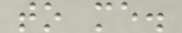to me.
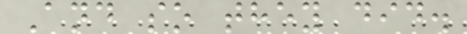And so they did.
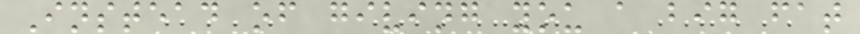Instead of giving you a big fat
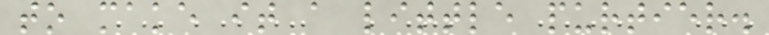to make it a little purtier.
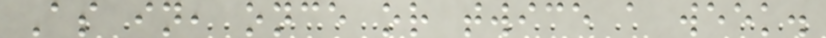As in, once or twice a week.
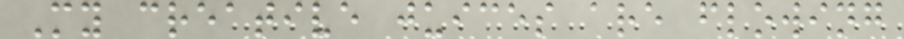My creative juices are flowing
